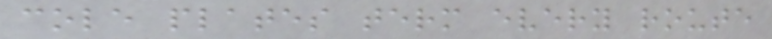cole plates term every route
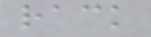rack
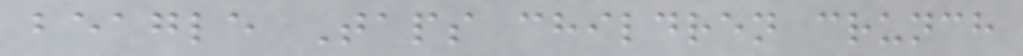beagle Taps children crunch
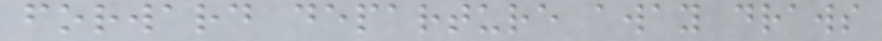forward departure away draws
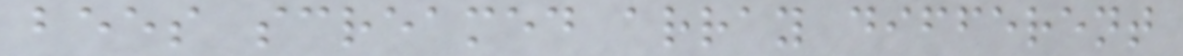bees screamed array different
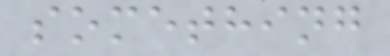something
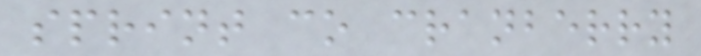sprint co cranberry
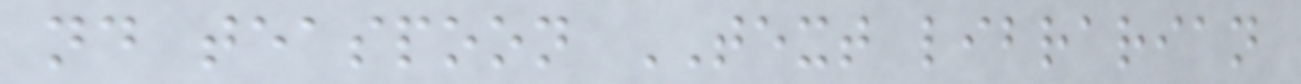nd teaspoon TEXT librarian
